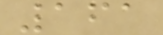161
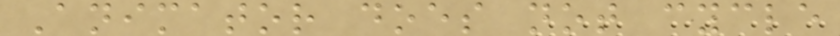Animator does not cycle
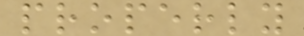properly
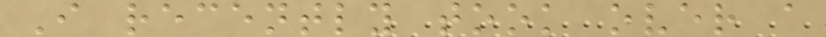I recently took over a
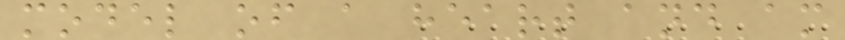model of a heart and am
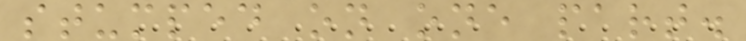stumped on one part.
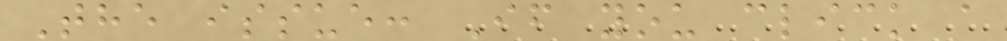The issue: If you click a
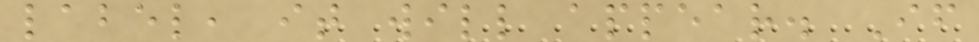label, it will appear. If
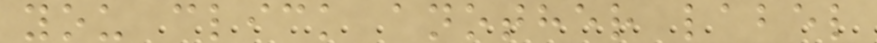you click another label
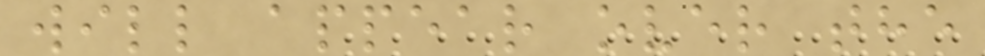will appear over the
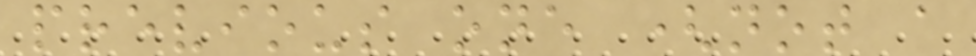previous one (not a
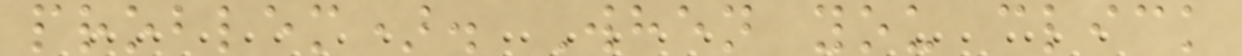problem). When you click
